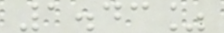1.43%
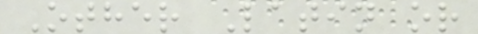Other Latin or
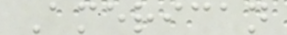American
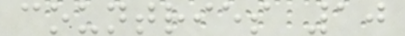countries 10
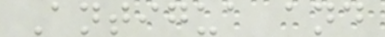Antigua and
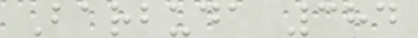Barbuda 384
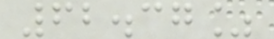62.37%
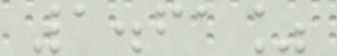1.61%
